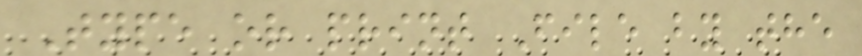Type or print File by the
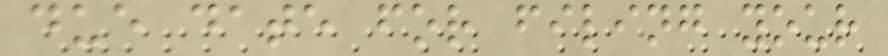due date for filing your
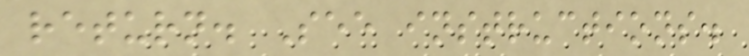return. See instructions.
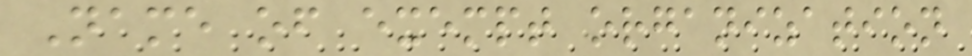Name of exempt organization
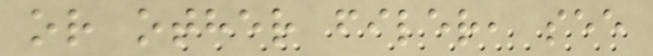or other filer, see
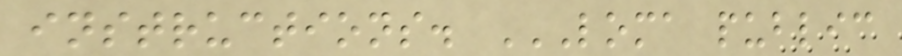instructions. LOMA PUBLIC
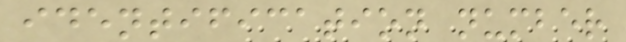identification number
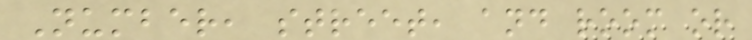Number, street, and room or
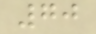70
